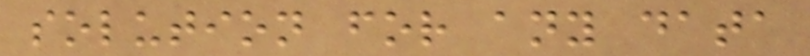solution for any data
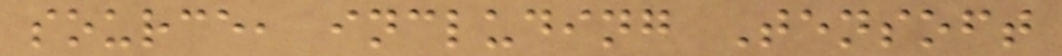source, including Tensoft
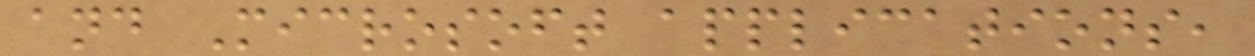and Microsoft applications,
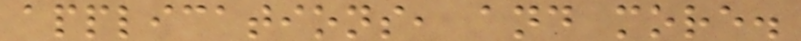applications, and more.
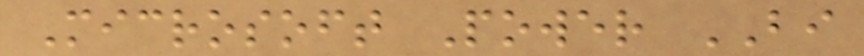Microsoft Power BI
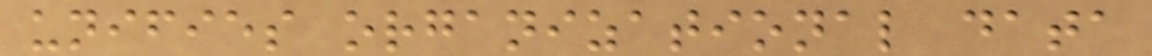unifies organizational data
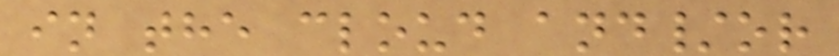in the cloud and/or
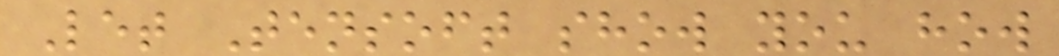Let Tensoft show you how
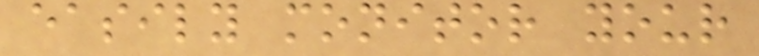easily monitor your
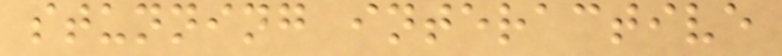stunning interactive
